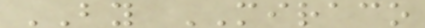BY MIRACO
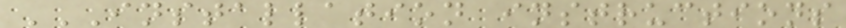INSTALLATION INSTRUCTIONS
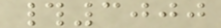#3000
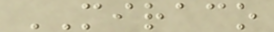MIRACO
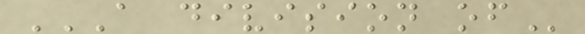A DIVISION OF
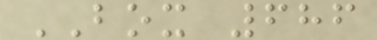BOX 686
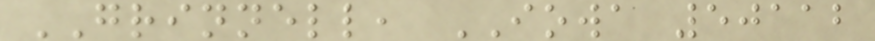GRINNELL, IOWA 50112
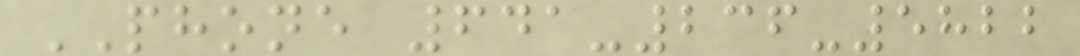PHONE 641-236-5822
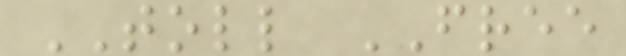TOLL FREE
